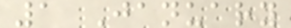1 January
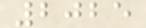2025
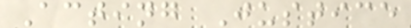Acting Justice
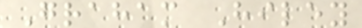Graham Hiley
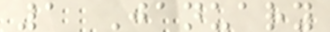1 January
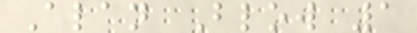Alan Blow 1
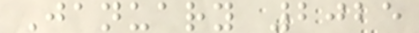January 2025
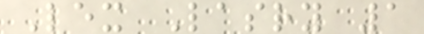Lex Lasry 1
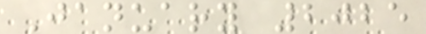January 2025
